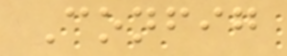Config
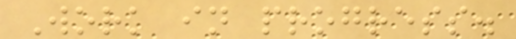Work in progress.
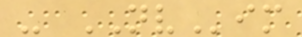- NVim
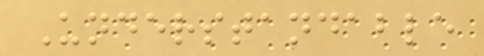Understandable
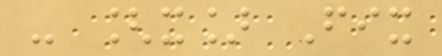- [x] Fix
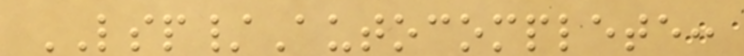LSP/Autocomplete:
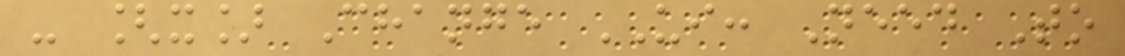- [x] Change UI: Need To
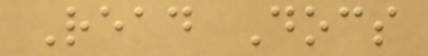Read Docs
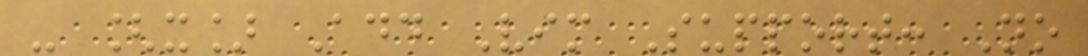- [x] Add Vim Support: No
